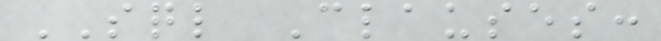SQL Clauses:
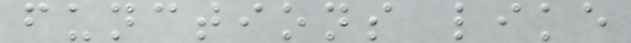functions like
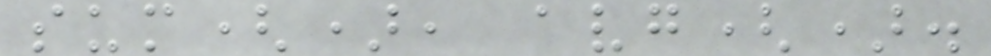sum(), avg().
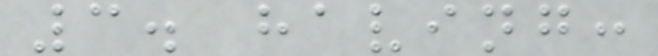3. having:
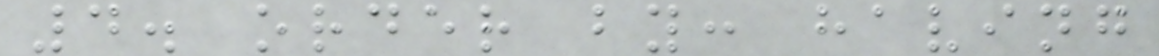4. order by: having
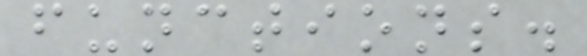functions.
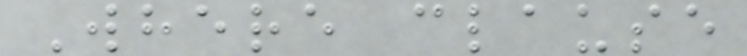Where clause
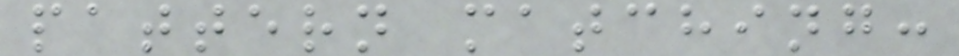pattern matching:
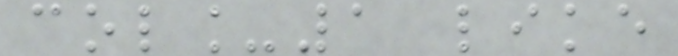col_1 like
